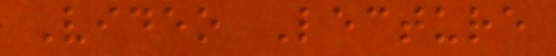Video Lecture
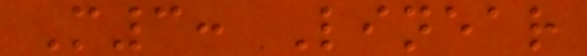M3: Linear
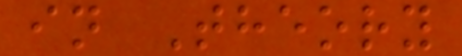in Theory
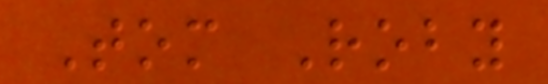Tom Roby
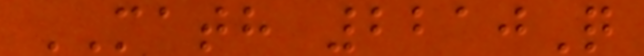MATH 2210Q
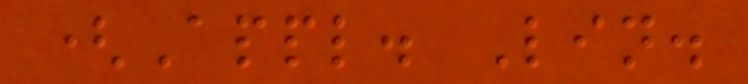(Appl. Lin.
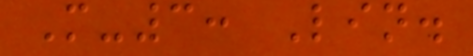M-3: Lin.
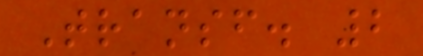Transf. 2
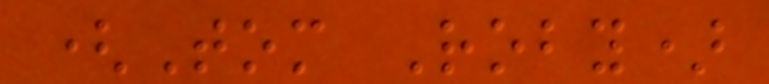(Tom Roby)
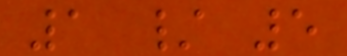1 / 5
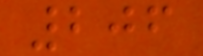206
